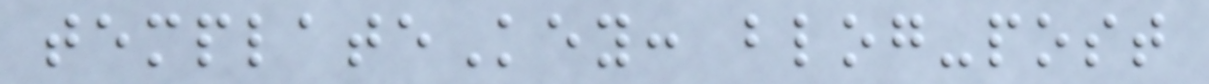templateKey: blog-post
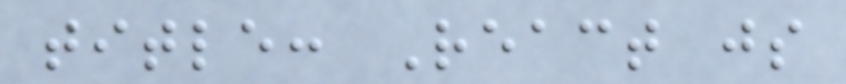title: React js
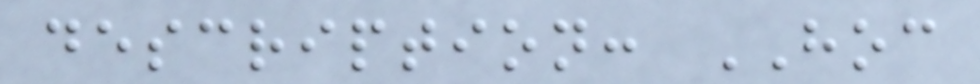description: HOC
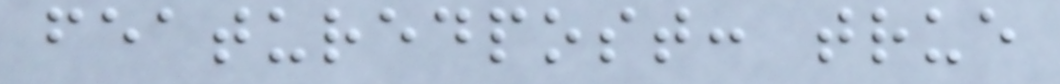featuredpost: true
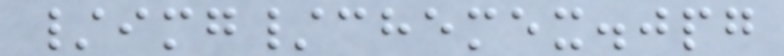/img/chemex.jpg
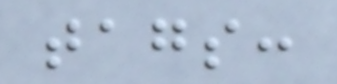tags:
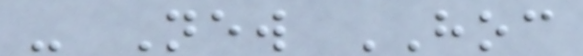- New HOC
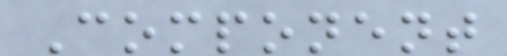Component
